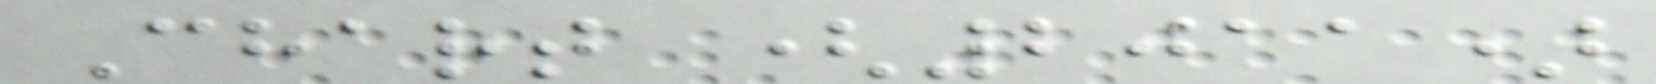Chart (2011)
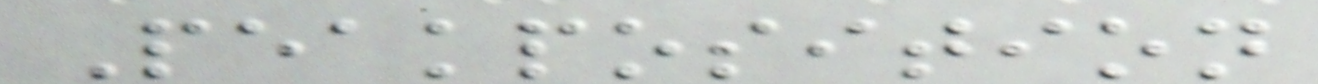Peakposition
